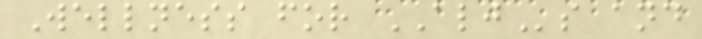Wellness for ALJs and
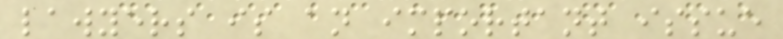lawyers is an important issue
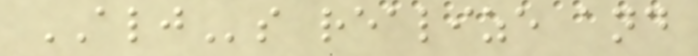ALJs realize and
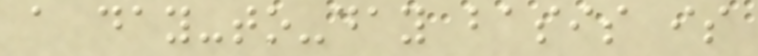a day-to-day basis is
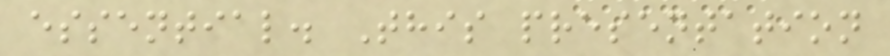essential. This presentation
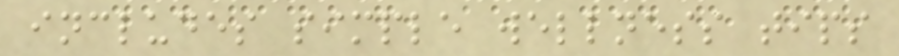includes simple wellness tips
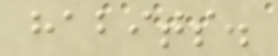habits.
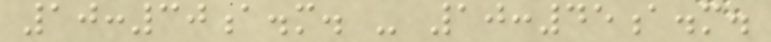10:30a.m. - 10:45a.m.
